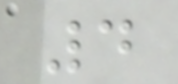4
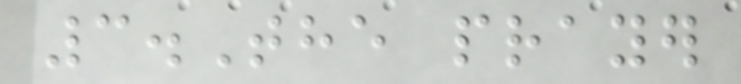3.The prayer
